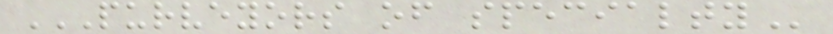PURVEYORS OF SPECIALTY
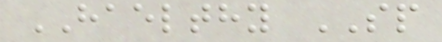HAELTHY SP
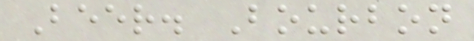Beer. Bourbon
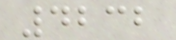4232
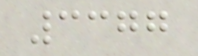3377
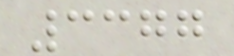3377
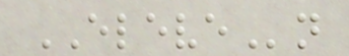ELEVEn
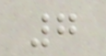7
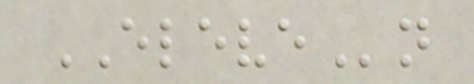ELEVEn
